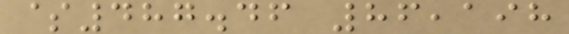$487.46 86,198
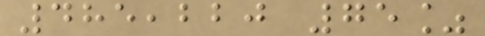485,220 75%
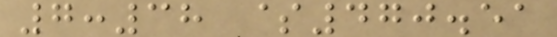7:38 $470.51
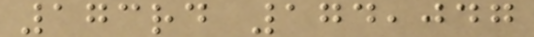173rd 174,047
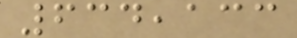634,133
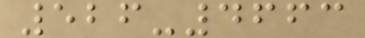526-4663
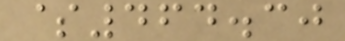$464.30
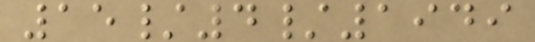15/4/1949
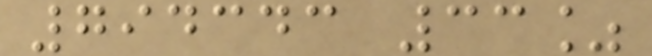794343 33%
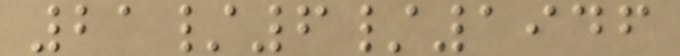21/6/1946
